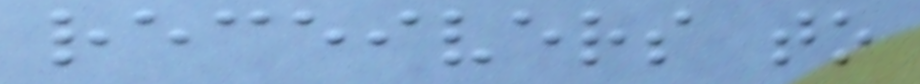receivers to
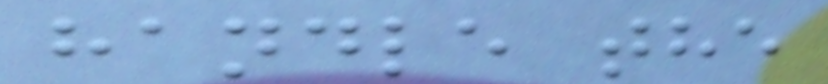handle the
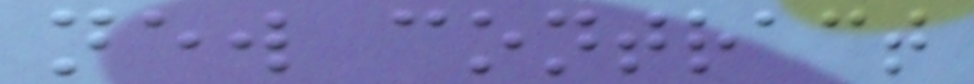new contract
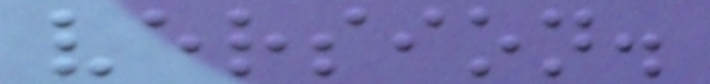version.
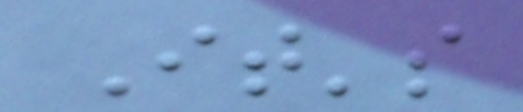It's
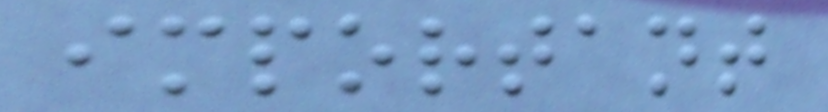important
